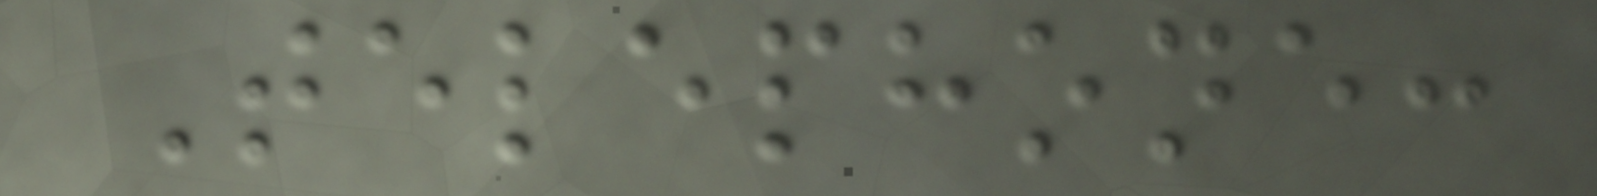Telephone:
